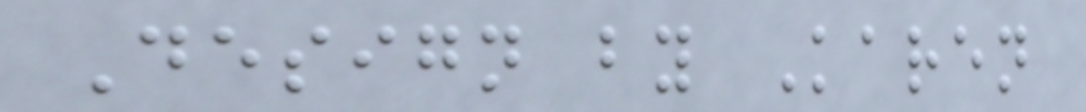Design by Karen
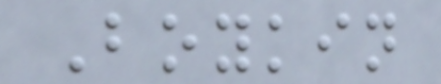Boykin
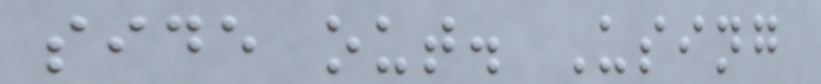side out. Using
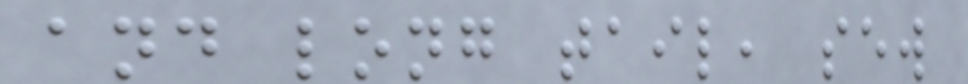and long tail, sew
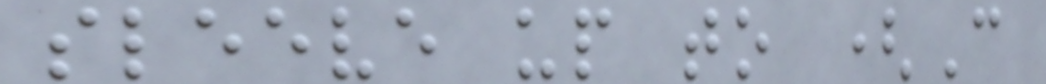sleeve up to (C
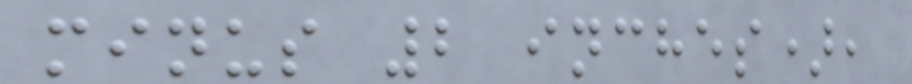minus 2 inches),
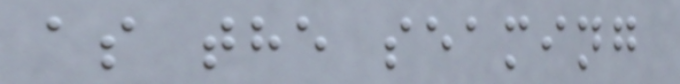as the seaming
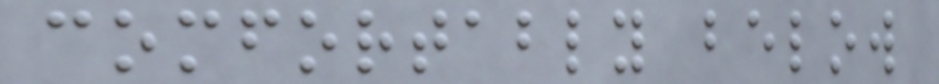comfortably below
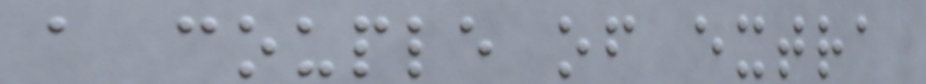a couple of extra
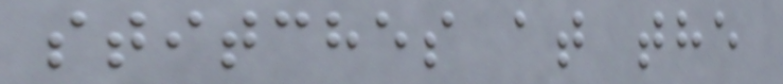stitches at the
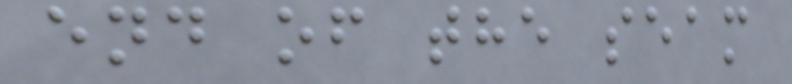end of the seam
